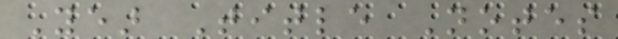Year Title Notes
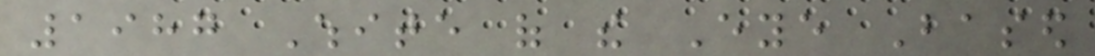1987 White of the Eye Based
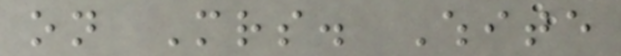on Mrs. White
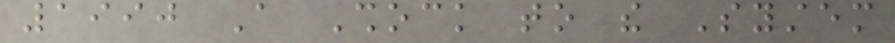1990 A Shock to the System
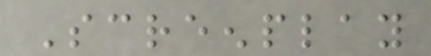Screenplay
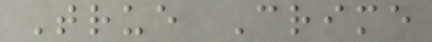True Crime
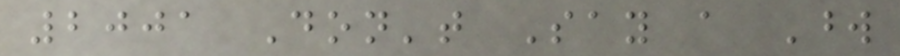2001 Don't Say a Word
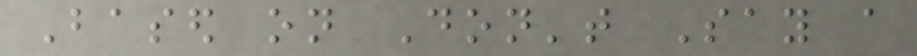Based on Don't Say a
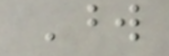Word
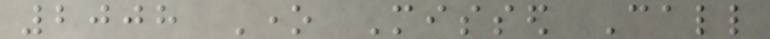2008 One Missed Call
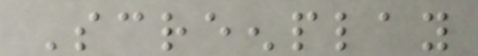Screenplay
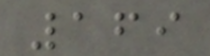169
